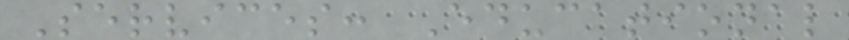Services: Educational
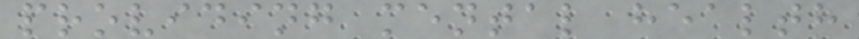providing mental health
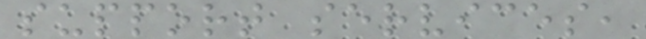support services,
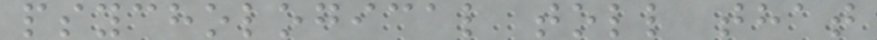psychological toll that
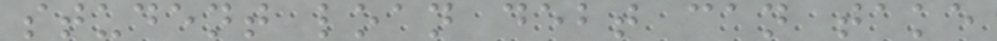student loan debt can take
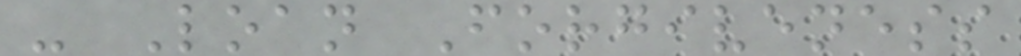- Loan Forgiveness
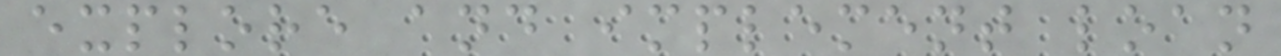explore and implement loan
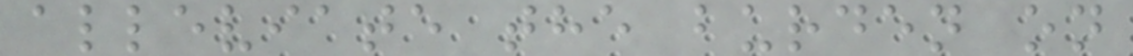alleviate the burden on
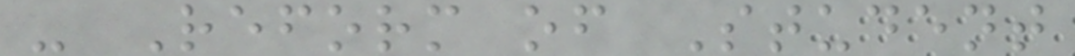- Reform of Student
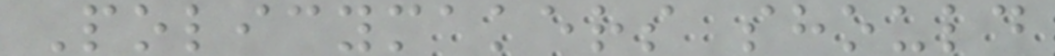Policymakers should
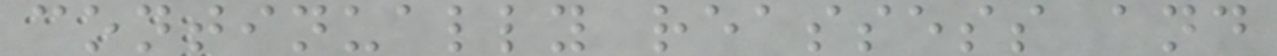continually reassess and
